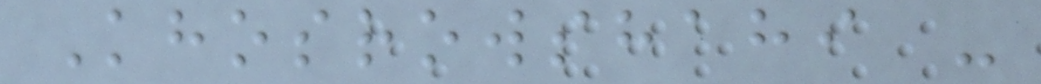Khosrowshahi -
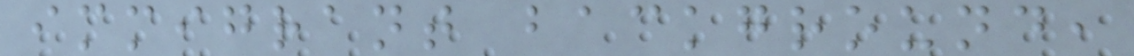immigrant background,
